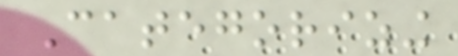Categorizing
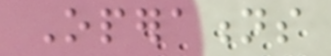Operations
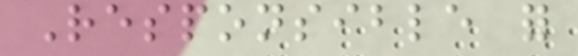Responsible for
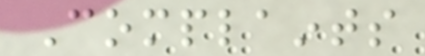Complaints
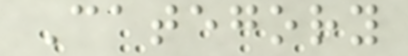Category
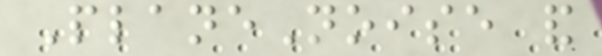PlaneNoise and
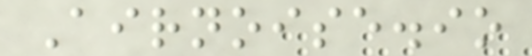Airnoise.io
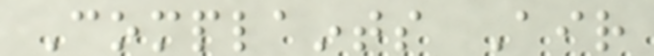Complaints Air
